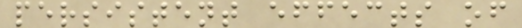persistent effects of
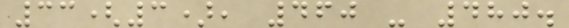33(3), 460 - 480.
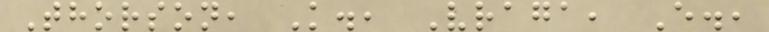Thorson, K., Vraga, E.,
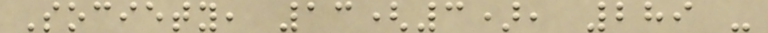Society, 13(3), 289 -
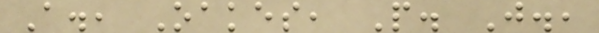A., Oakes, P. J.,
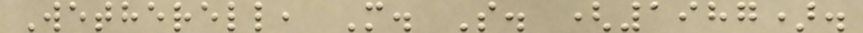Wetherell, M. S. (1987).
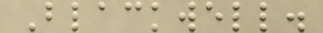Blackwell.
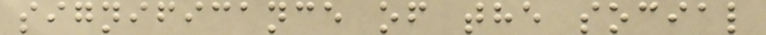significance of the social
